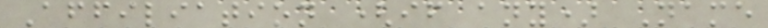Affiliation (if any) Name
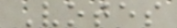Votes
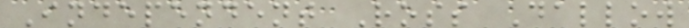Independent Ross Dallow
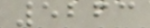5263
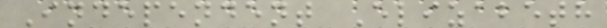Independent Elizabeth
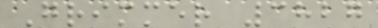Grimmer 3827
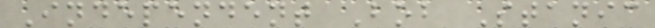Independent Bob Stanic
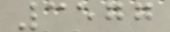3577
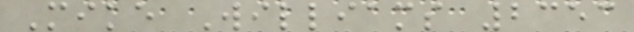Mike Williams 2353
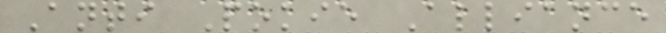Anti Pokie Alliance
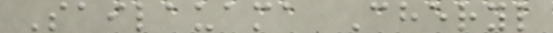Sailauama Cheryl
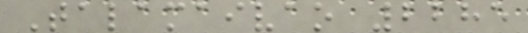Talamaivao 2285
